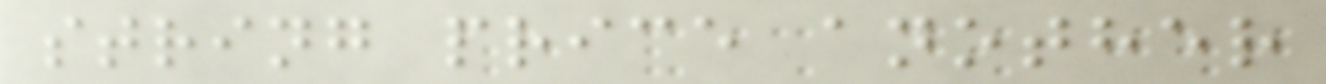string price another
